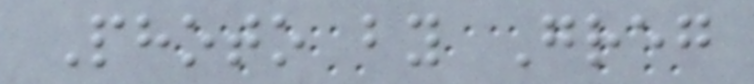Photo by Greg
